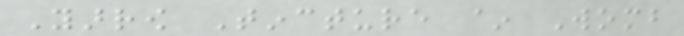Yarrow Tincture ~ Womb
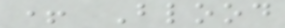+ Blood
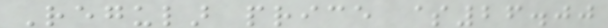Regular price $26.00
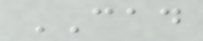CAD
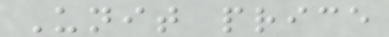Unit price
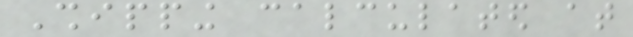Shipping calculated at
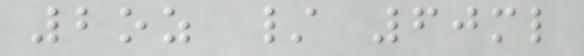2oz / 60ml
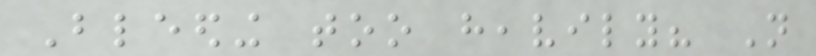Bleeding too heavily? Not
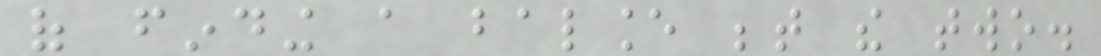of finding a balance between the two.
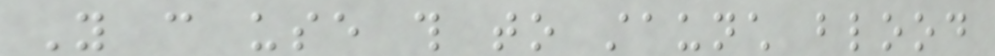You can use this to staunch blood
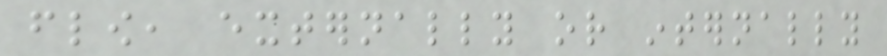flow, externally or internally
